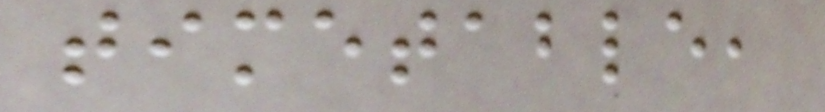timetable,
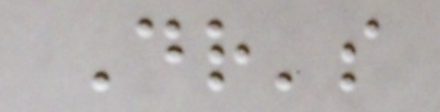Dr's
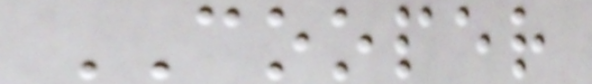COOPER
